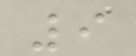9
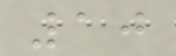10
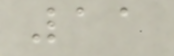11
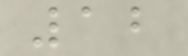12
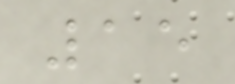15
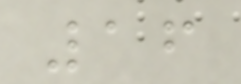16
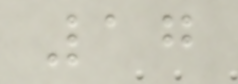17
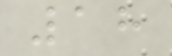18
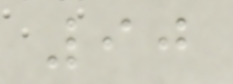90
